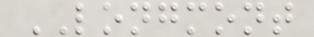LONGMONT
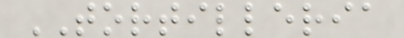TORTILLERIA
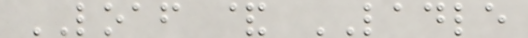LOAF & LADLE
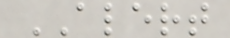ALERT
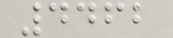4462
